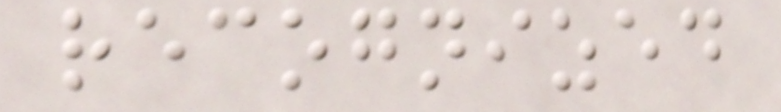recognized
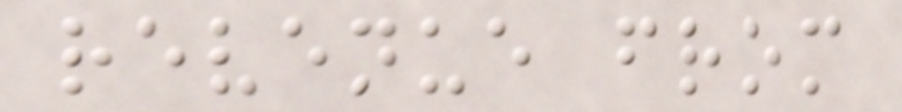revenue from
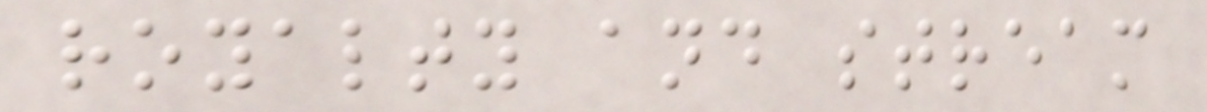royalty and stream
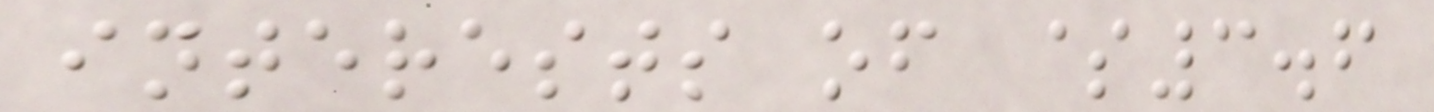interests of $3.6
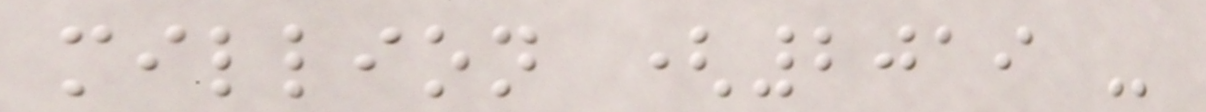million (2019 -
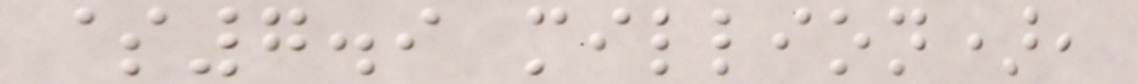$7.9 million),
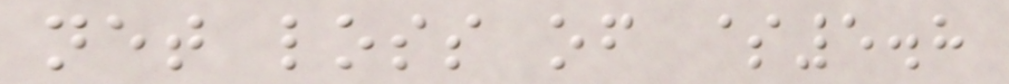net loss of $5.8
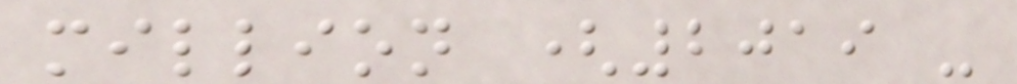million (2019 -
